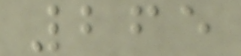265
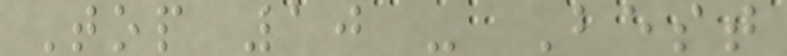Top 10 - Best
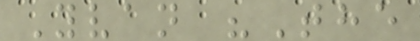Yvan "The
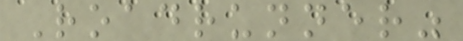Roadrunner"
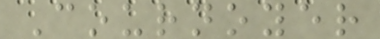Cournoyer
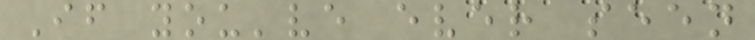If you've ever seen
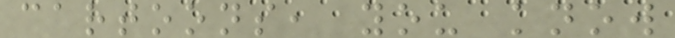cartoons, you know
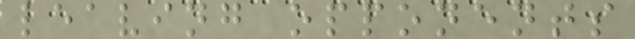leaving opponents
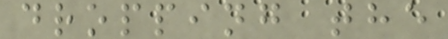dropping the
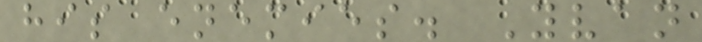his enemies. Yvan
